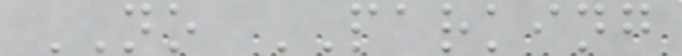NO PARKING
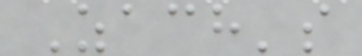Zach's
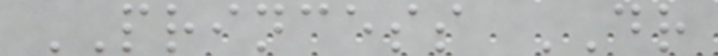PRINCESS DR
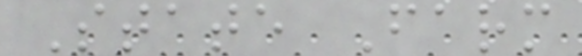State Farm
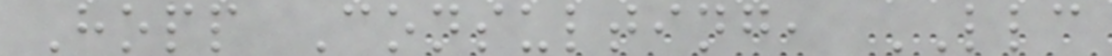Hopp Consulting, LLC
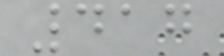417
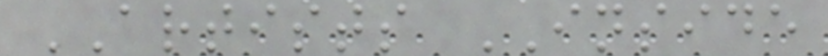ARTISTS INSIDE
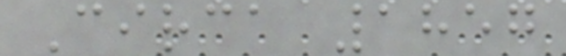Circa 1857
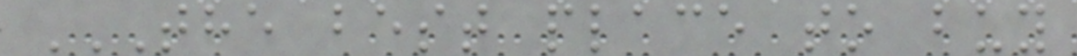THE BEST PLACE TO BUY
